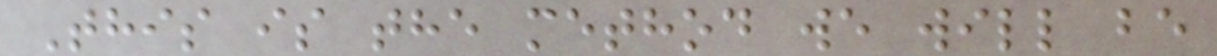This is the method we will be
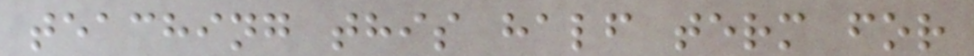teaching this half term for
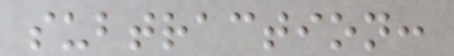subtraction:
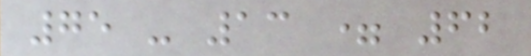75 - 13 = 62
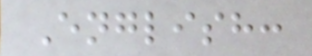English:
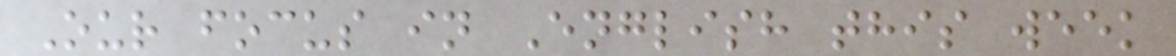Our focus in English this week
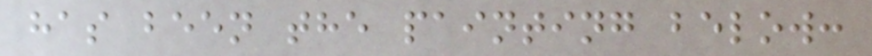has been the painting below:
